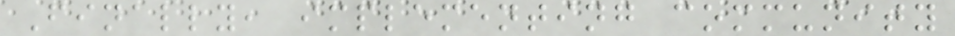Finally, implementing community
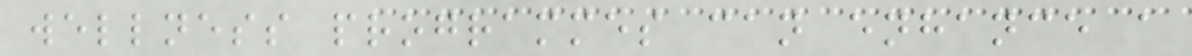wellness programmes can enhance a
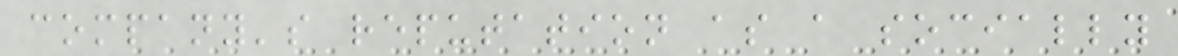company's reputation as a socially
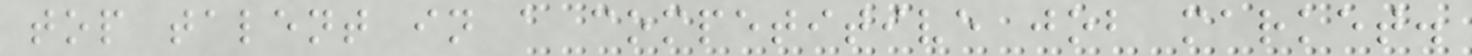top talent in a competitive job market.
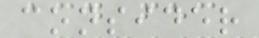consider
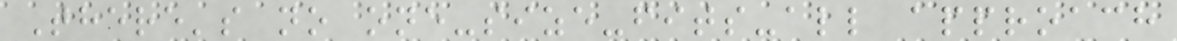There's no one-size-fits-all approach
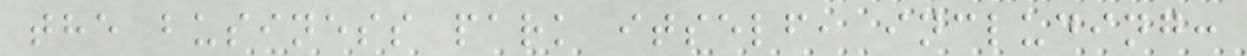the business park itself, including:
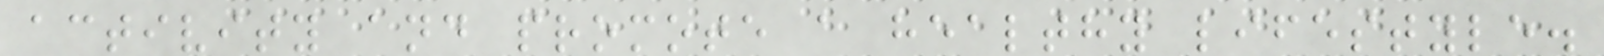activity and promote a healthy lifestyle.
